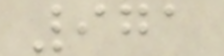971
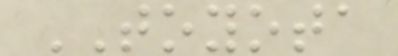TOYOTA
